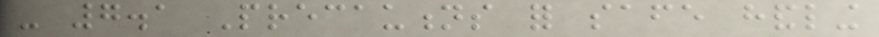- 7.1 Precautions for safe handling
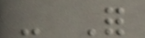- For
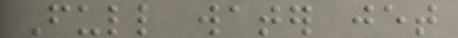Full water jet
